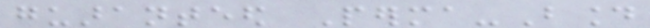guaranteed Perma-Bound
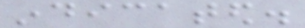indicated.
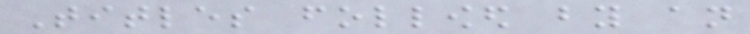Titles followed by an
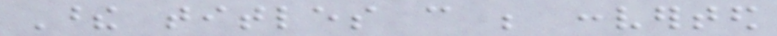These titles can be converted
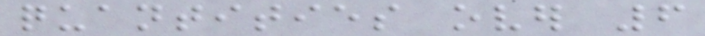quantities over 6
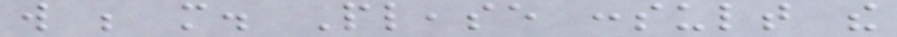will be more. Please consult the
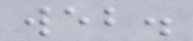web.
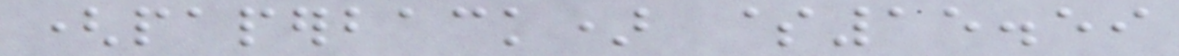(paperback) $15.59
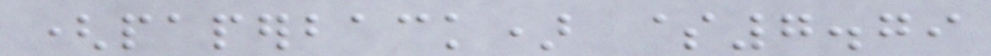(paperback) $7.79
